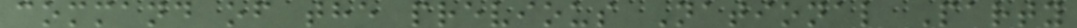command of the previous National Party
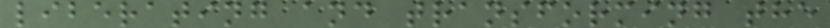liberating and transforming the
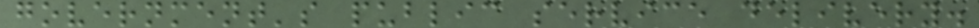government's public service delivery.
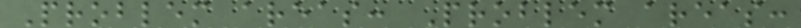Problem areas: Problem areas:
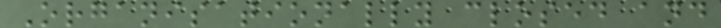Organisationally closed and
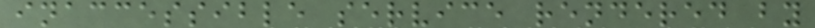inaccessible service rendered by
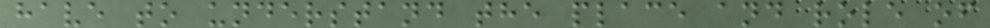have to understand the place and role of
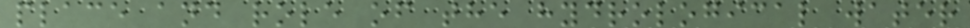place and role of the hydrological water
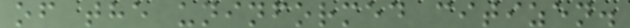of the uninformed citizen.
